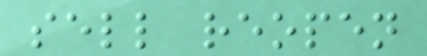sell reopen
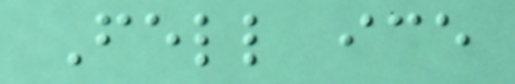Fell ice
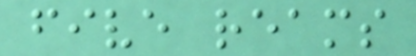five reams
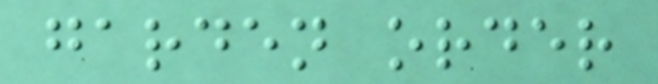garden order
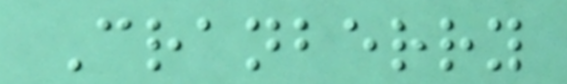Cranberry
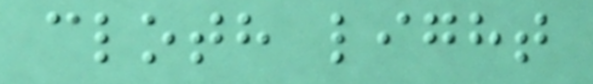cloth light
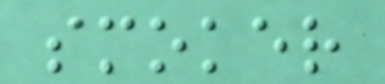smoker
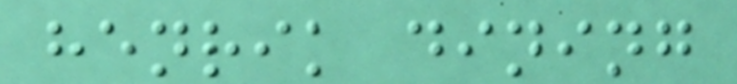henrik dining
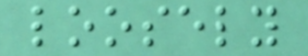loosely
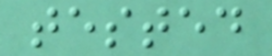tested
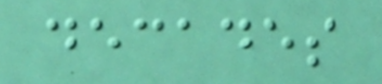decades
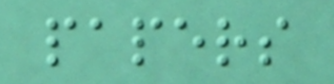papers
